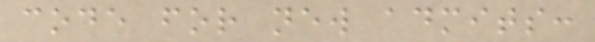code for new admits:
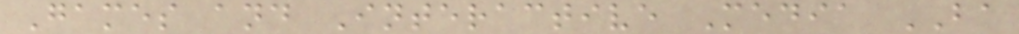Games and Interactive Media BA
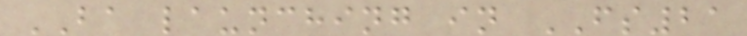BA launching in FS21
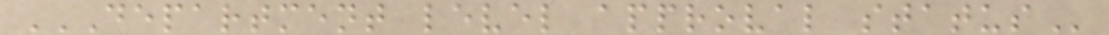DEPARTMENT LEVEL APPROVAL STATUS
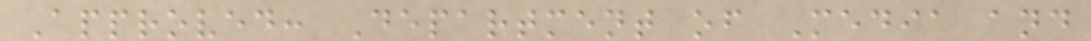Approved: Department of Media and
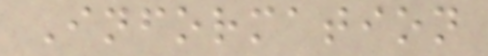Information
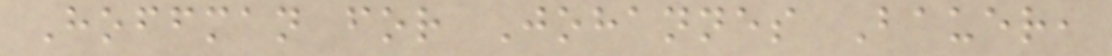Hoffman for Johannes Bauer,
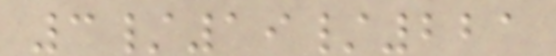3/19/221
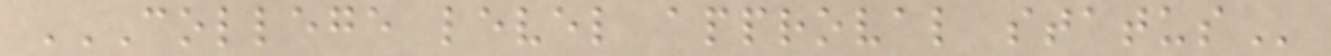COLLEGE LEVEL APPROVAL STATUS
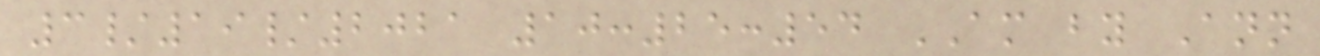3/19/2021 10:25:54 AM by Ann
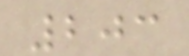203
